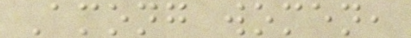Among women,
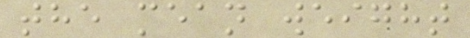the mean weight
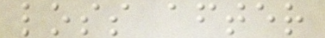loss after
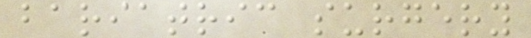bariatric surgery
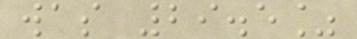was 29.5%
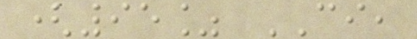(95% CI,
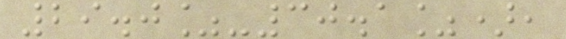29.0%-30.1%),
